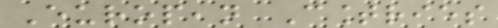European Countries
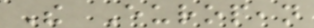The European
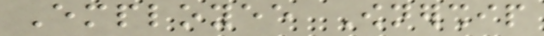Employee Ownership
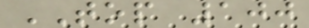TOP 100
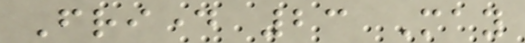Friday 23 May
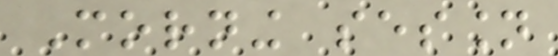Morning session
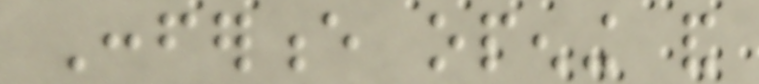Conference opening and
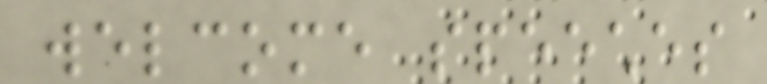welcome speeches
